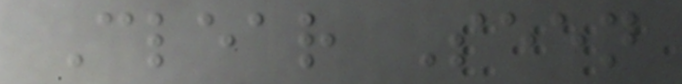Clear Seen
